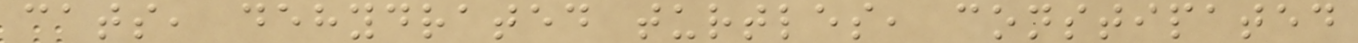cats, dehydrated turtles, constipated
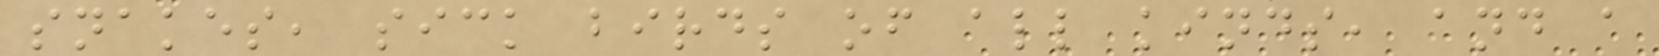snakes, sick birds of all kinds, and a
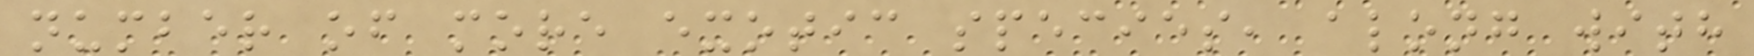number of more exotic species, along with
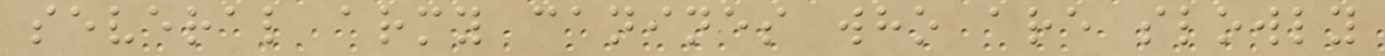several army canines who are slowly
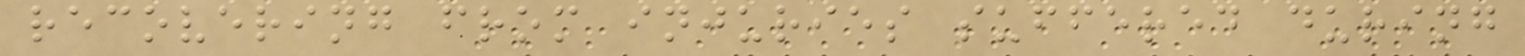recovering from injuries suffered during
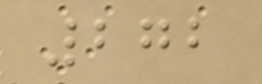272
